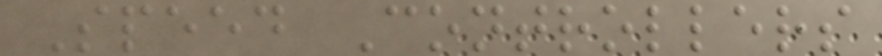Speed Controllers
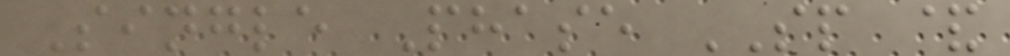Single Phase SP &
